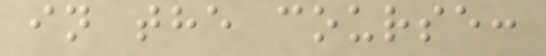in the course:
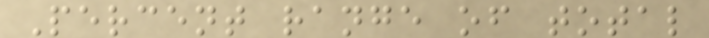Percent range of total
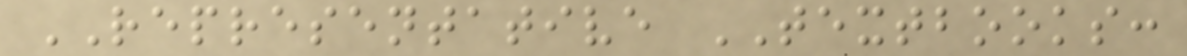REPRESENTATIVE TEXTBOOKS:
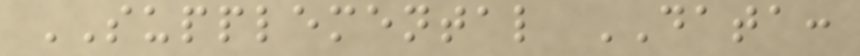SUPPLEMENTAL DATA:
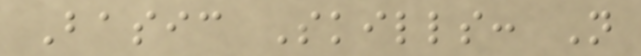Basic Skills: N
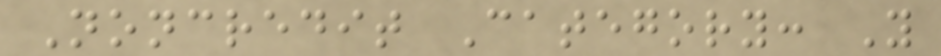Noncredit Category: Y
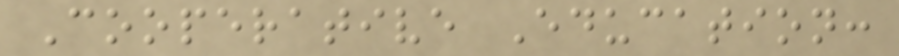Cooperative Education:
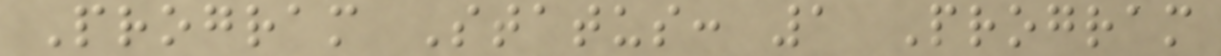Program Status: 1 Program
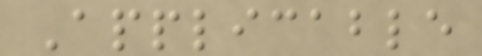Applicable
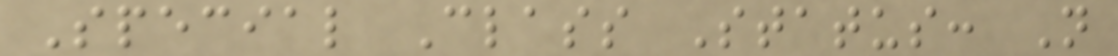Special Class Status: N
